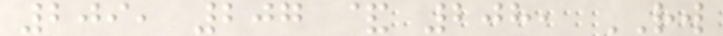209, 207 & 208, RW
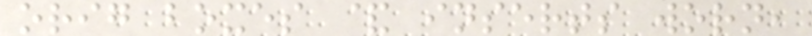orig boxes & inserts worn,
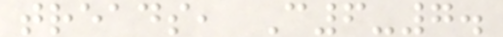treads, C6-7.
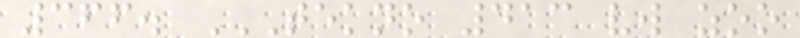366. TEKNO 413 VW ZOO
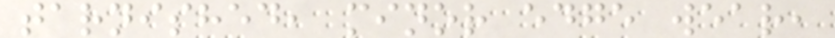tarnished, minor edge wear,
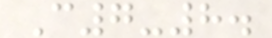C7-8.
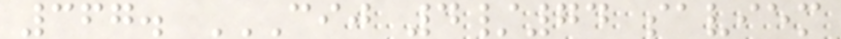367. CIJ 4/74 SAVIEM
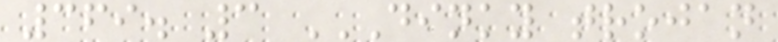369. 3 DINKY TROJAN
